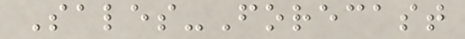Sales-Forecast
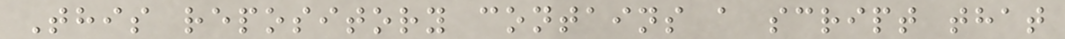This repository contains a script that
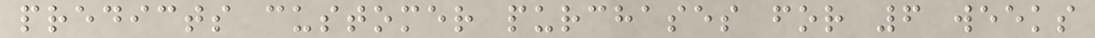predicts customer purchases for 6 weeks
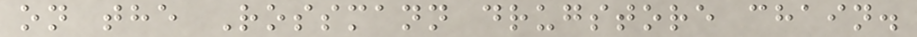on the Rossmann drugstore chain.
